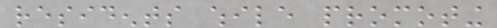residents while promoting
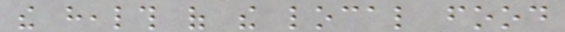the health of the local food
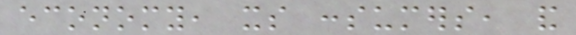economy, its consumers, and
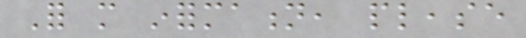For more information, please
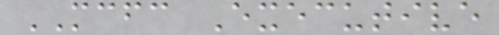MCFC Executive
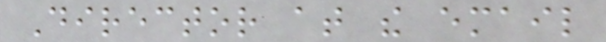Director at the email
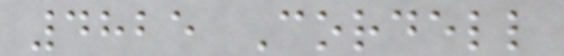4825 Cordell
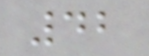42
